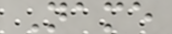Name
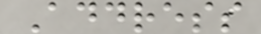Address
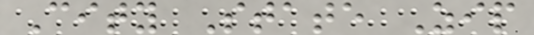City State Zip
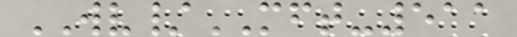WV/MFT-511
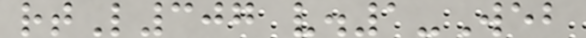rtL307 v.1-Web
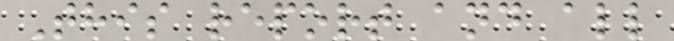This report and all
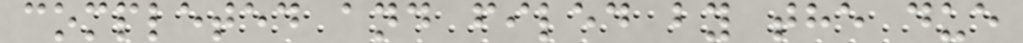completed and filed by the due
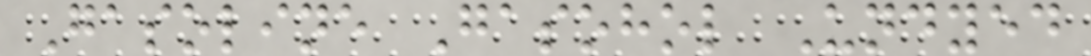Gasoline Gasohol Undyed
